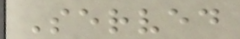Served
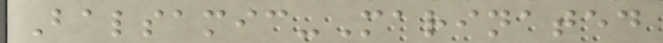Balsamic-Marinated
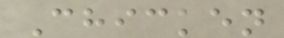Chicken
